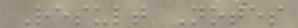Result Notes
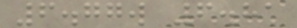6.77w 6.81
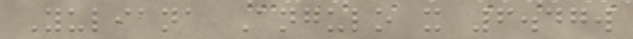Yuliana Angulo x 6.47w
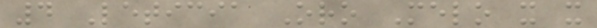4 Leticia Oro Melo x x
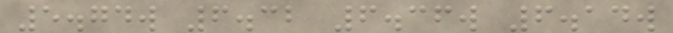5.74w 6.32 6.36w 6.14w
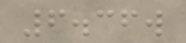6.36w
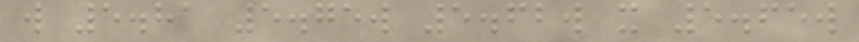w 5.81 5.75w 5.62w x 5.65w
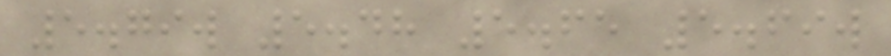5.79w 5.48 5.65 5.69w
